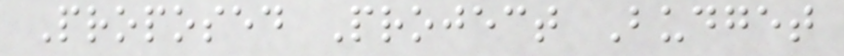Proposed Project Budget
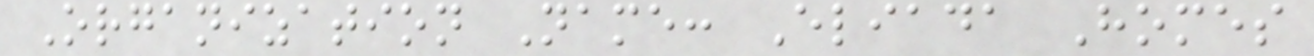Organization Name: Eliada Homes
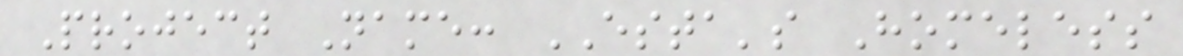Project Name: ESTA's Homeless
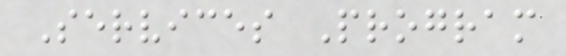Services Program
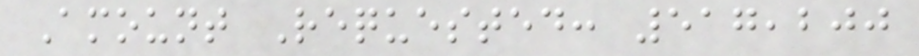Amount Requested: 517,200
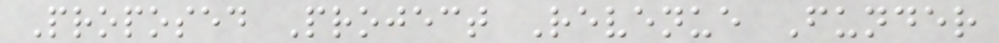Proposed Project Revenue Funder
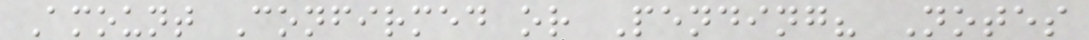Amount Confirmed or Pending? Notes
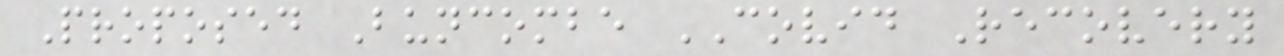Proposed Buncombe COVID Recovery
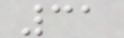31
